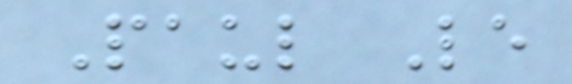Paul Le
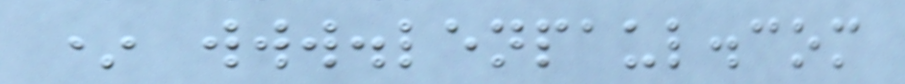* www.lenpaul.com
